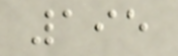195
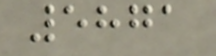5871
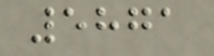5871
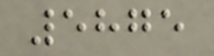5875
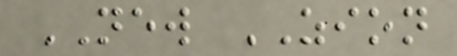NEW ZION
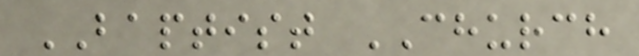BAPTIST CHURCH
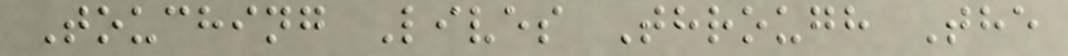Touching Lives Through The
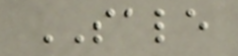SALE
